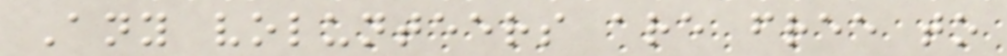Any volunteers are free to
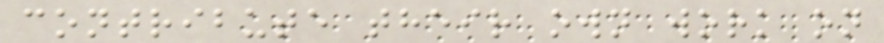contribute their own work on
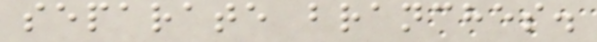separate branches.
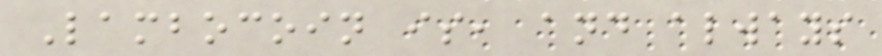Lambocoin is, and always
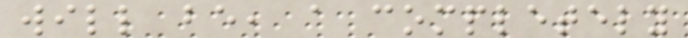will be, a completely
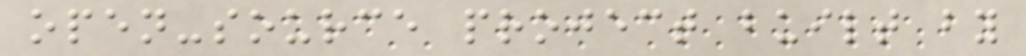open-source project built by
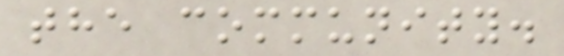the community.
